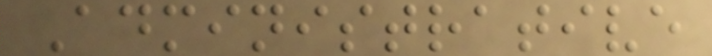Administrative
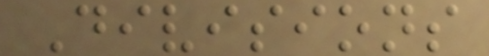Divisions
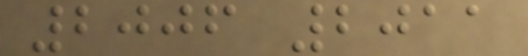2006 2011
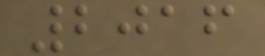2016
